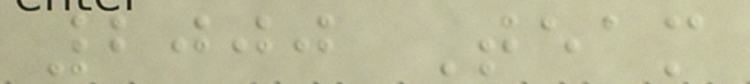2000 Team
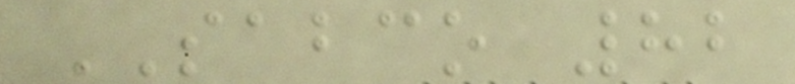SABCO 82
